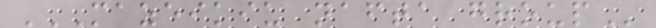MAZEIKIU NAFTA GROUP
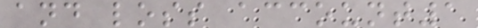and loss account1
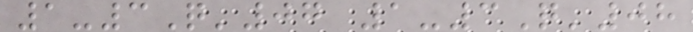1-3Q'07 1-3Q'08
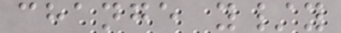change y/y
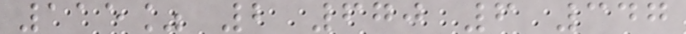115% 2 670 6 347
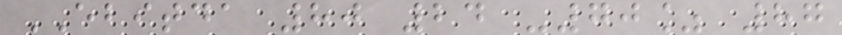EBITDA 80 24 -70% 87
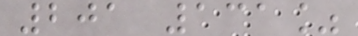201 131%
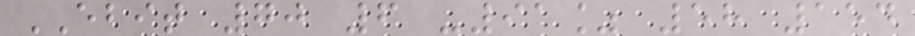EBIT 70 6 -91% 58 154
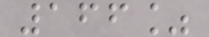166%
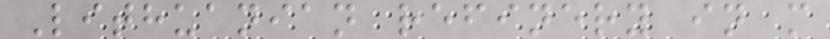Lithuanian refinery in m
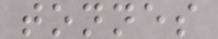tonnes
